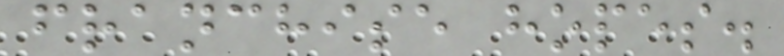franchise hopes.
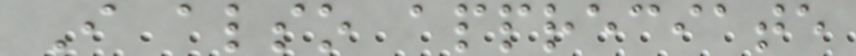I also appreciate
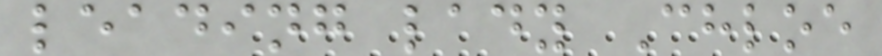leading lady Chloe
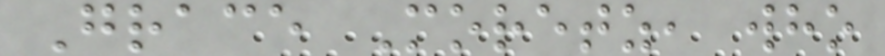Grace Moretz, who
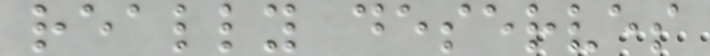really deserves
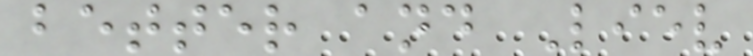better and Liev
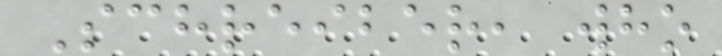Schreiber, who
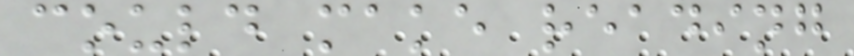could make reading
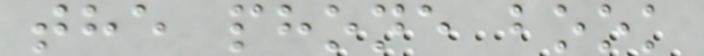the phone book
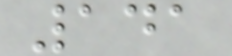141
